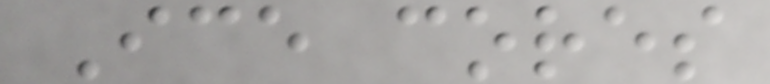Ice cores
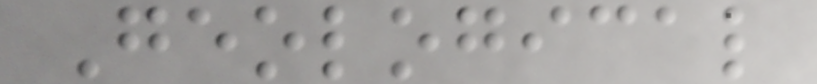Geological
